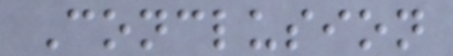Conclusion
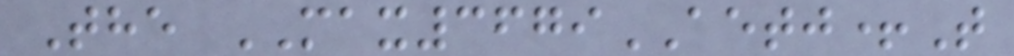The MAX3679AETJ+T
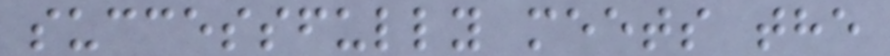successfully meets the
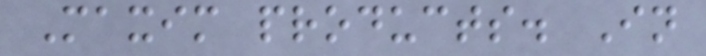Maxim products. In
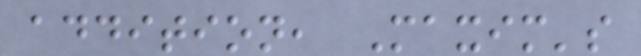addition, Maxim's
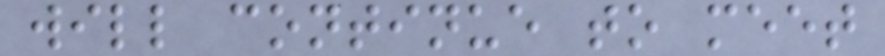will continue to meet
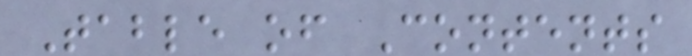Table of Contents
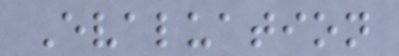Evaluation
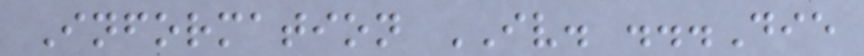Information IV. ...Die
